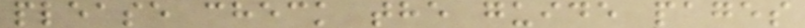please check the guide pages
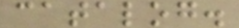catalog.
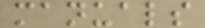manuals
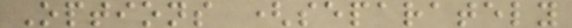Options (separately
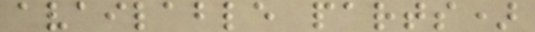available parts)
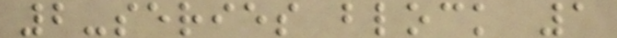2-series block 1
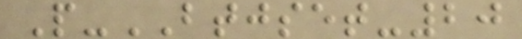P-BTJSET-20
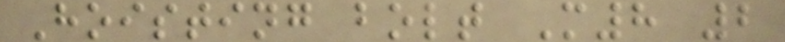Hoisting bolt M8 2
